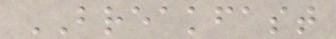BREAKFAST
